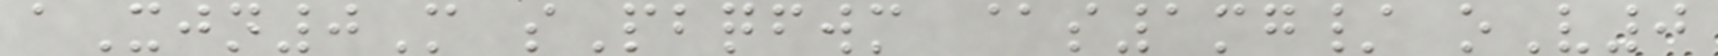aXjn0M sPbqfwm @s1mg/ oV0
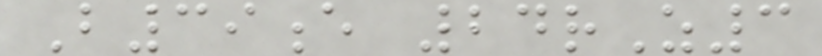B39e 24rZ3
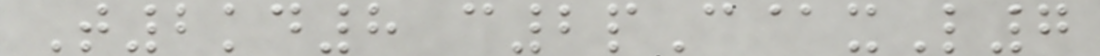T2kd8 c2pC@xL7
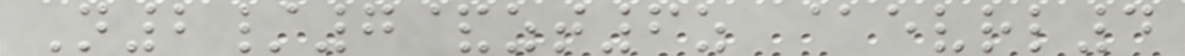N2/7&zt6z @evrl4
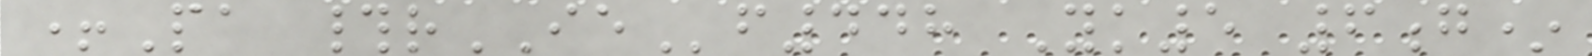+Pa #rIEf448 Yk5 6g*
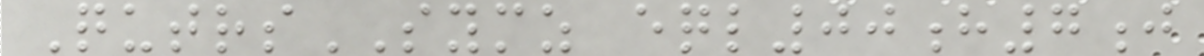QutrsSYMZ eql00h7j
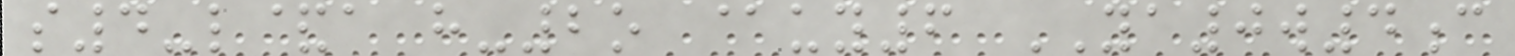s4-l&a h-2o @uy6 YA0w4c
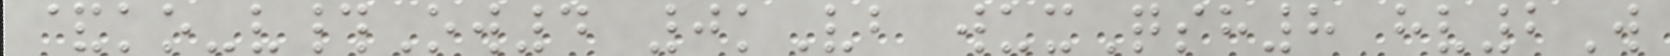&ko-v#Ow4 0kVb wuxQsh8 hv2W
